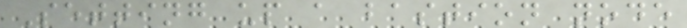Setting up a bastion node
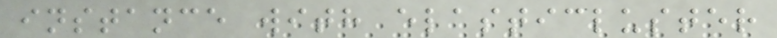instance with elasticluster
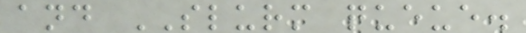and SLURM queue.
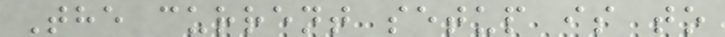The current setup is to
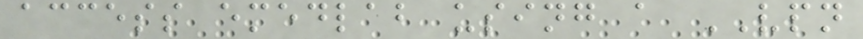access emedlab using a VPN
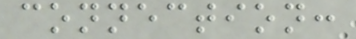connection:
